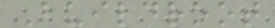Buildroot
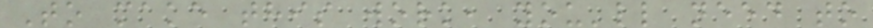To make this work, you'll need to
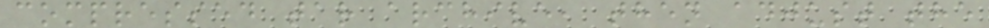compressed tar archive, then adjust the
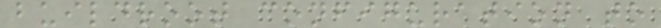buildroot configuration to
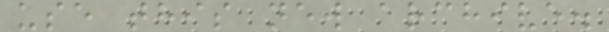use this new archive.
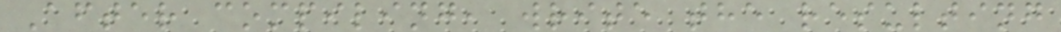After compiling, write the resulting
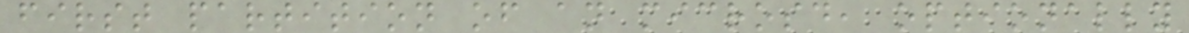first partition of an microsd, optionally
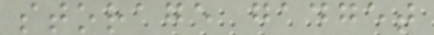storage gadget
